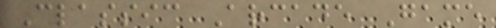Classic Arcade Game
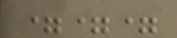===
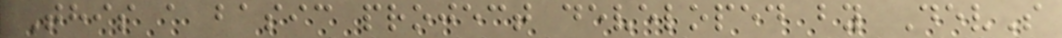This a basic project developed by DevS
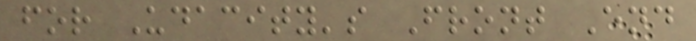for Udacity's Front End
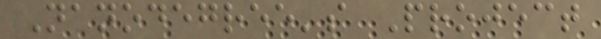Nanodegree's Project
